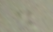.
